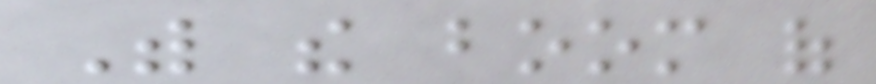With the boom of
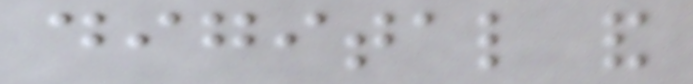digital and
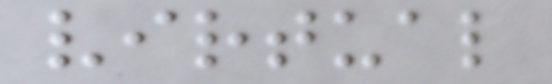virtual
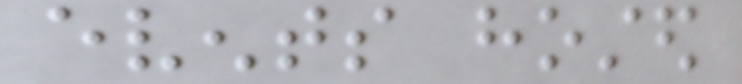events hosted
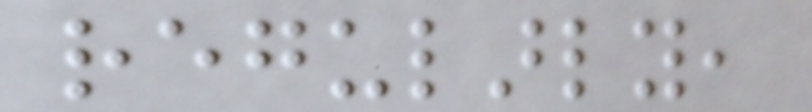regularly,
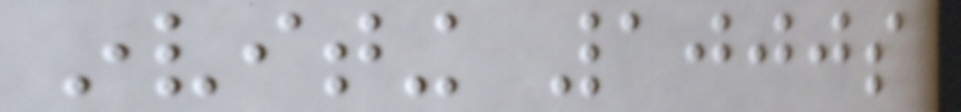inviting 1000s
